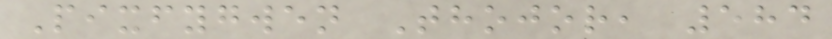Pixfygwen Thojor, 584
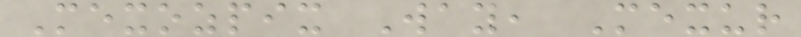Mexozpix Way, Mexur
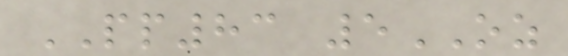PP83 5OZ
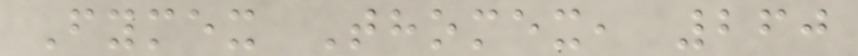Fymex Thomex, 260
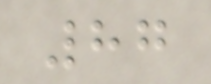87
